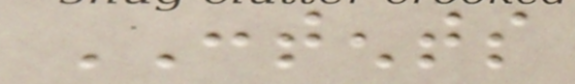CONTENTS
